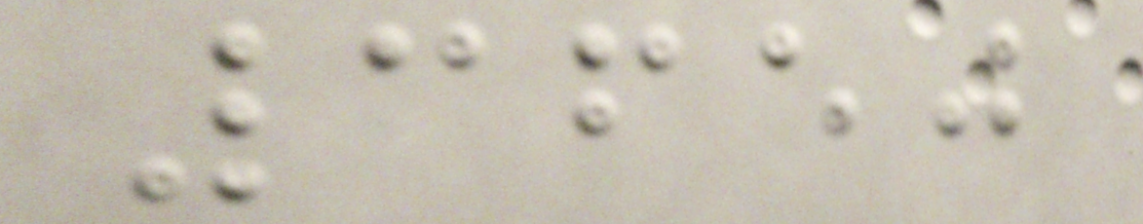3650
